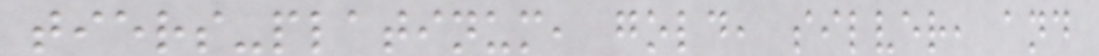tiers-platinum, gold, silver, and
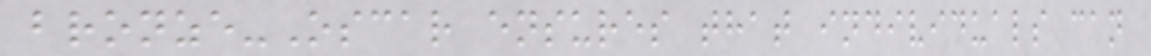bronze-Oscar ensures that individuals can
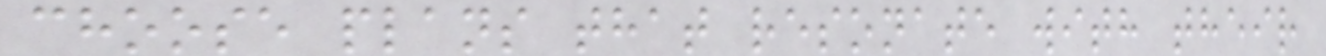choose plans that resonate with their
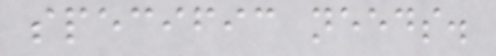specific needs.
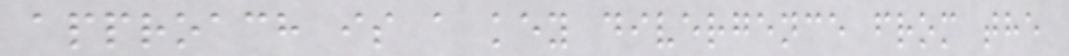approach is a key divergence from the
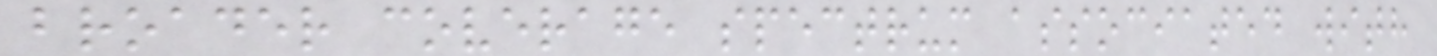broader coverage spectrum associated with
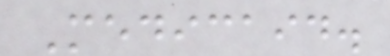Medicaid.
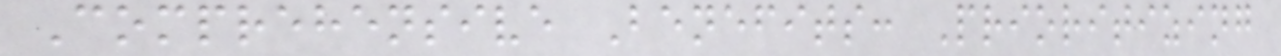Comprehensive Benefits: Prioritizing
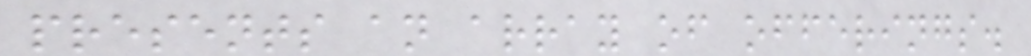presents an array of offerings.
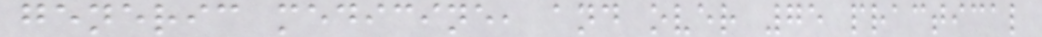generic medicine, and over 75 practical
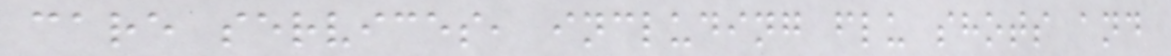care services, including flu shots and
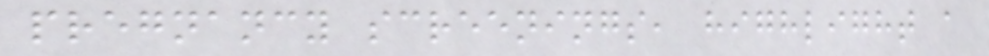pregnancy screenings, highlight a
